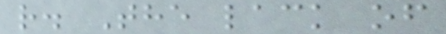r. The lack of
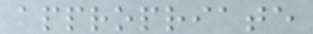appropriate
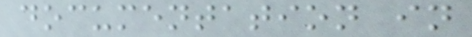documentation in
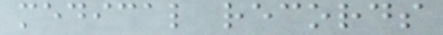medical records
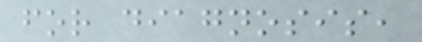for diagnosis,
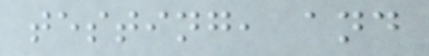testing, and
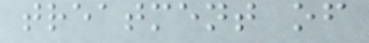treatment of
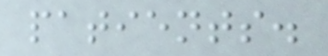patients.
